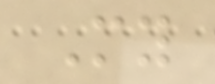My
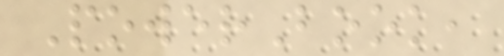PowerBook,
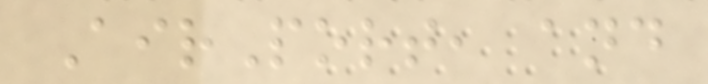AirPort, and
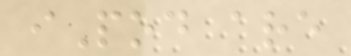iPod are
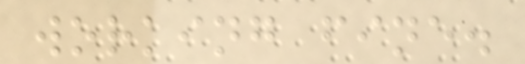working fine.
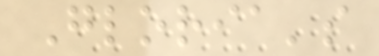Gloria's
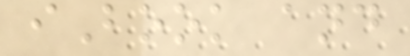iBook and
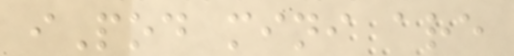iPod mini are
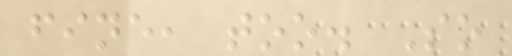fine, too. So
